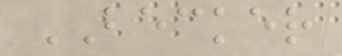BECKER
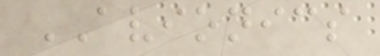AVIONICS
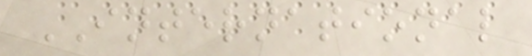INTERNATIONAL
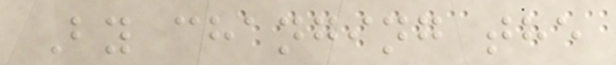By changing the
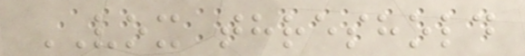VOX threshold
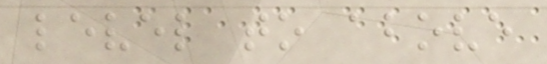level to above
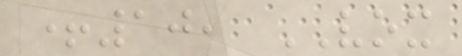+10, VOX
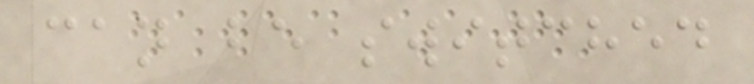can be switched
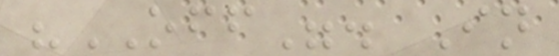"OFF". In
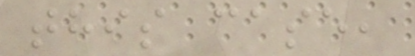this case,
